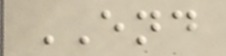END
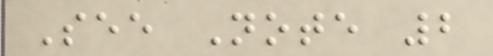See Note 2
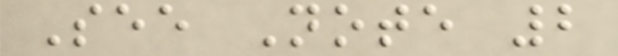See Note 2
